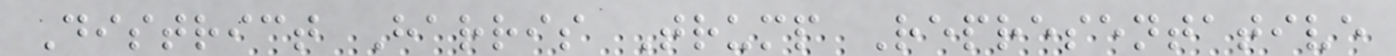District Harris Trump Representative
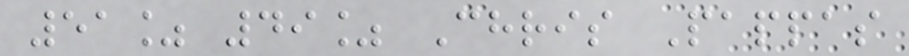51% 49% Chris Pappas
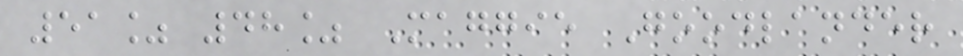51% 48% Maggie Goodlander
